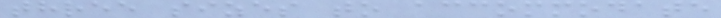three sizes to accommodate
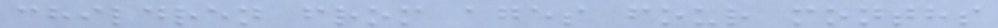children from ages four months
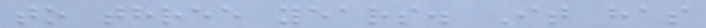to three years. It has
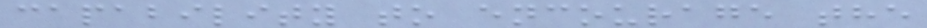capability to encourage the
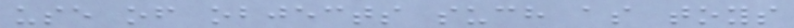use of objects such as toys
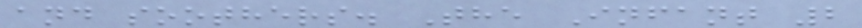and soothers. The Infant 2
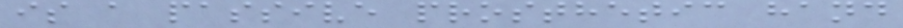is a passive prosthetic hand
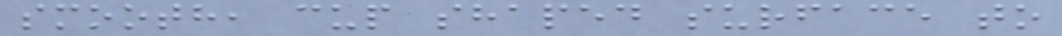smooth, cup shaped surface to
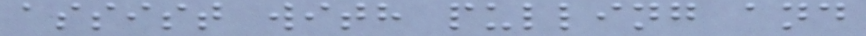assist with pulling and
